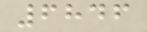6846
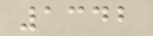1342
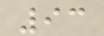93
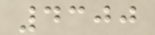4300
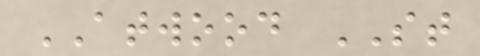ATWOOD ST
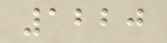1220
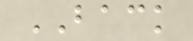BACK
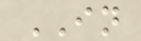IN
